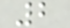2
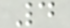4
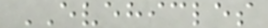EVEHICLES
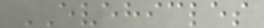EVEHICLES
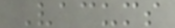Vacums
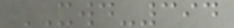XWD-394
